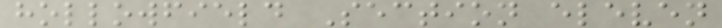hollowfield Section eleven
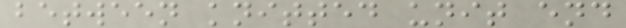between knitted unit end
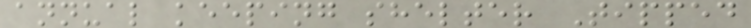annual keeping shelter Tipped
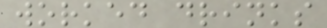worked drinks
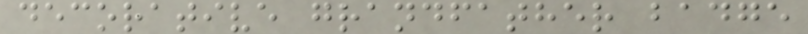decorative grandfather badge
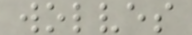wolves
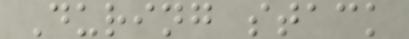During stack
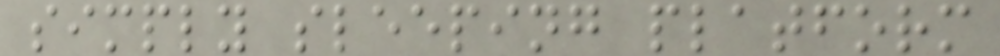simply sleeping platform
